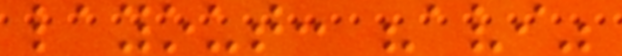layout: "avi"
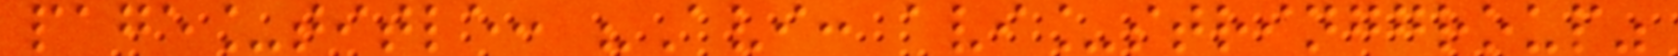page_title: "Avi: avi_stringgroup"
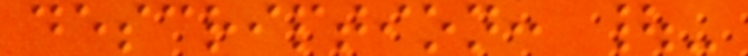description: |-
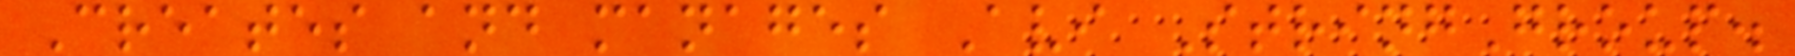Creates and manages Avi StringGroup.
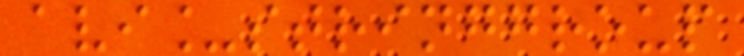avi_stringgroup
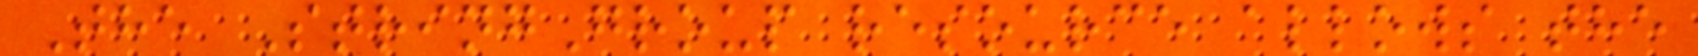The StringGroup resource allows the
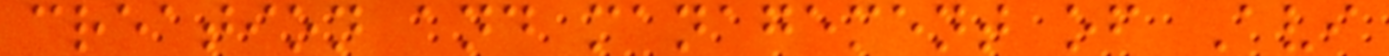creation and management of Avi
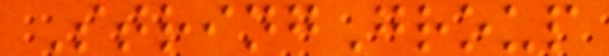StringGroup
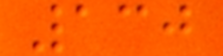130
